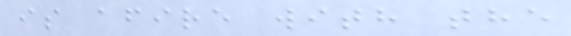is afire with the
